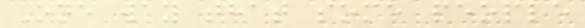One way that some people
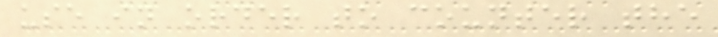use in order to counter the
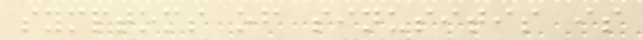symptoms of sinusitis is
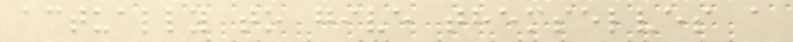actually to give themselves a
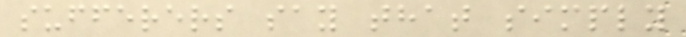sufferers say that simply
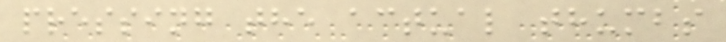pressing the actual thumbs
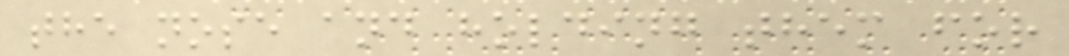the nose and holding them for
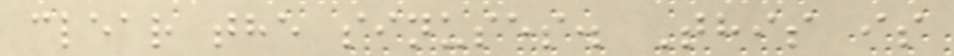clear the sinuses. This is
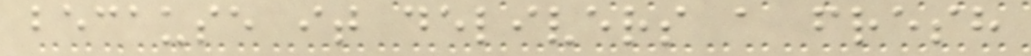because it delivers a fresh
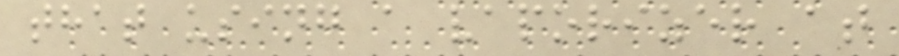that using a vaporizer at
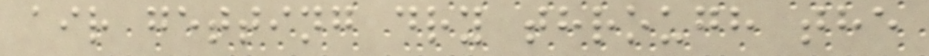air getting dry through the
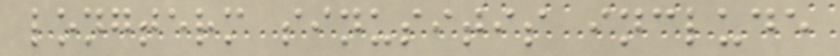longterm sinusitis include
